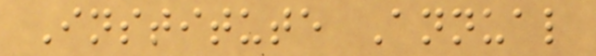Institute Annual
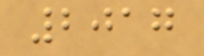2017
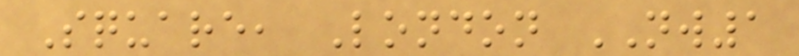Square, London NW1
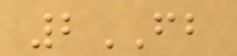2FB
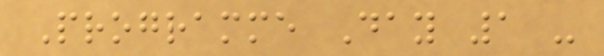Programme Day 1 -
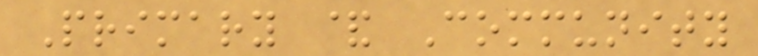Primary & Community
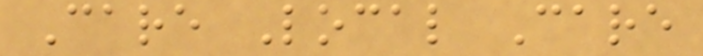Care Local Care
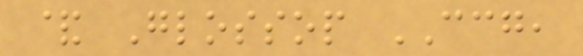& Glossop CCG,
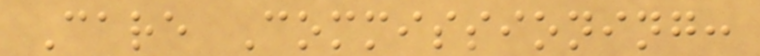Care Commissioning:
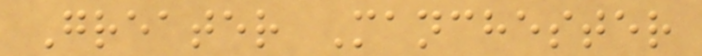Greater Manchester
